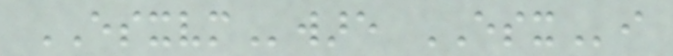ESXVMware ESXi
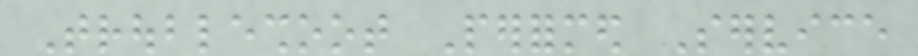Troubleshoot Performed Service
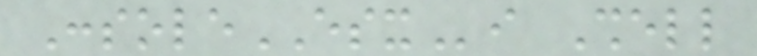ConsoleESXi Shell
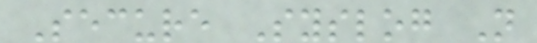Secure Syslog Not
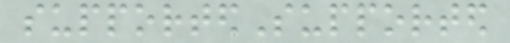supportedSupported
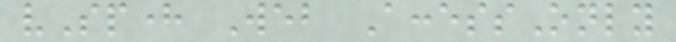vSphere Web AccessOnly
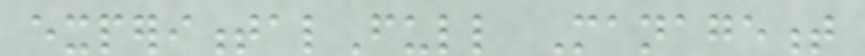experimentalFull Management
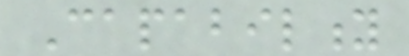Capability
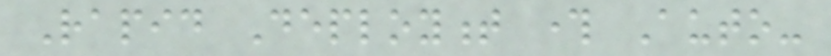Rapid Deployment through Auto-
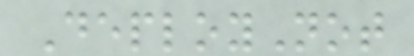DeployNot
